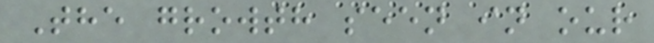The growth seen in our
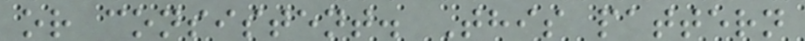or consistent. This pattern
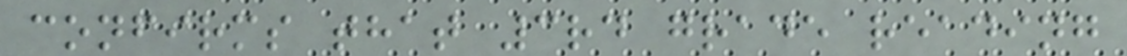confirms that 3rd grade reading
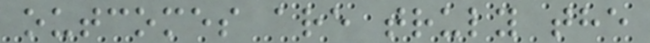outcomes are truly the
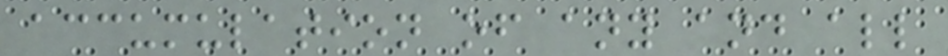accumulation of any and all
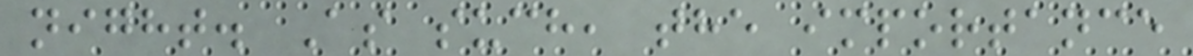night. As such, the importance
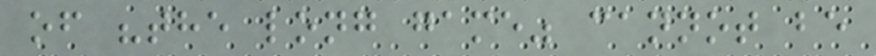of "the long game" cannot be
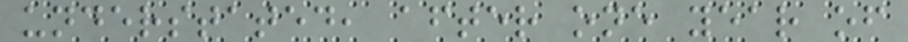understated, after one year of
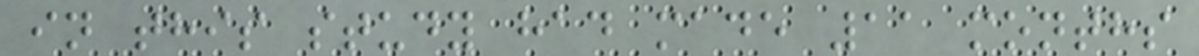in this study had made 11 months
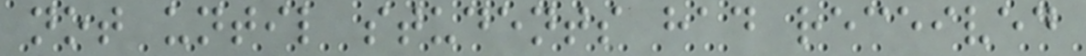not until students had received
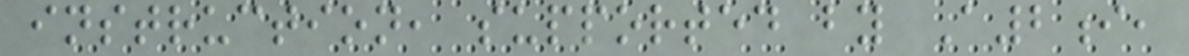instruction, supported by A2i,
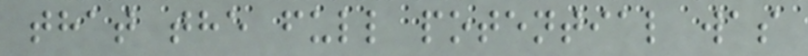that the full potential was
